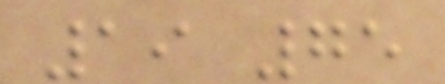19 75
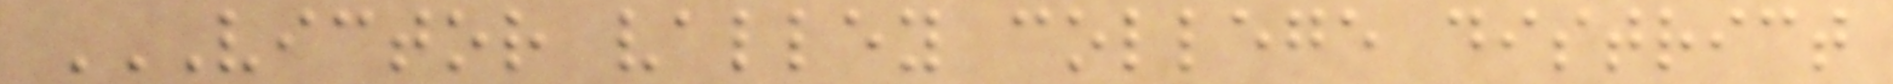VICTOR VALLEY COLLEGE DISTRICT
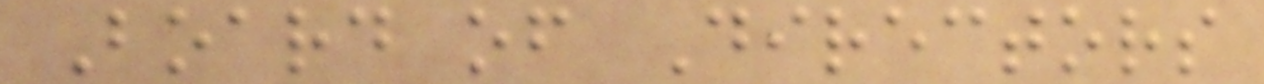Board of Directors
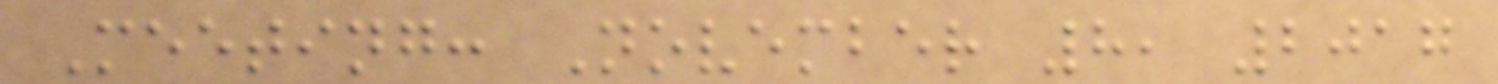Meeting: November 8, 2017
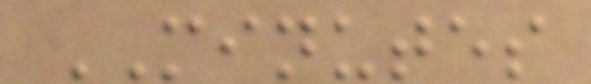MINUTES
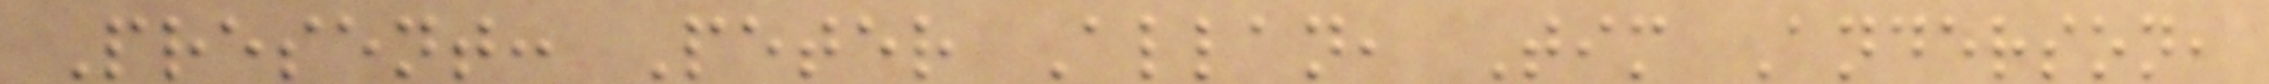Present: Peter Allan, Tim Anderson,
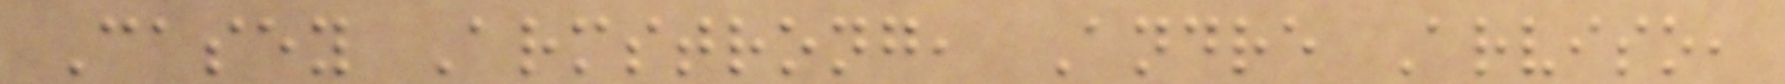Casey Armstrong, Andre Arviso,
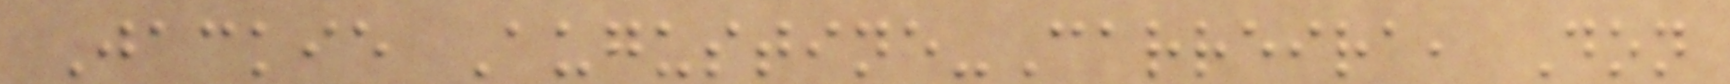Jackie Augustine-Carreira, Don
